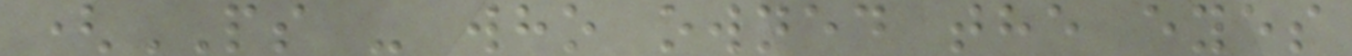(PS - who owned the eyes
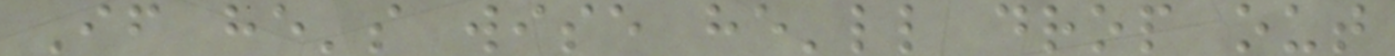If he's wise he'll drop out
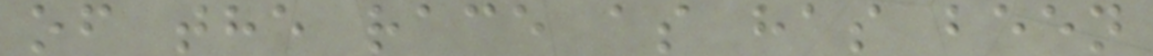of the race as has been
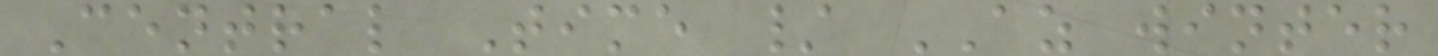Central Time / AZ winter
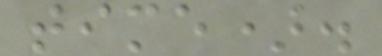time).
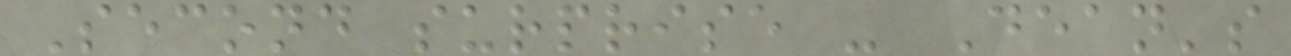Second surprise - Dean's
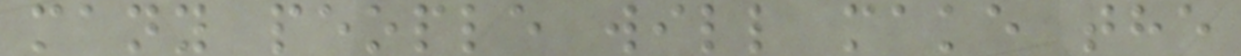many people will make the
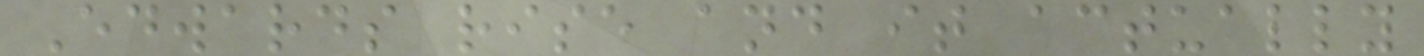Edwards rise and it actually
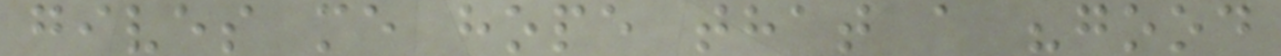gives me hope that a "good
